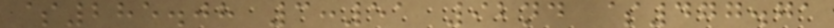$285.08 3:51 92nd $477.71
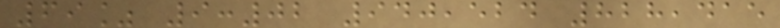69% 9:02 940,524 828,415
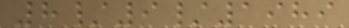8/9/1989
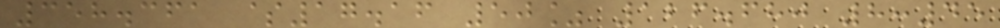358.361 $17.16 50% 126.680 8:45
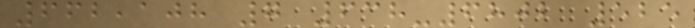662,108 7 638-6802 525
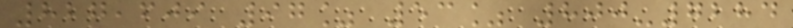827,609 97% 53% 800-7284
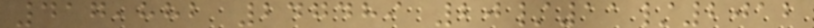417,882 247489 20/11/2012
